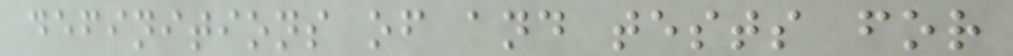definitions of and tests for
